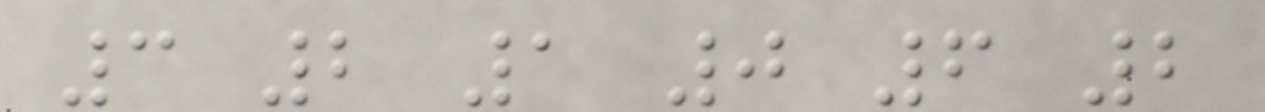3 2 1 0 6 2
